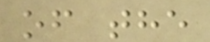of the
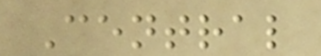Central
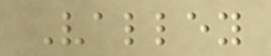Valley
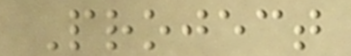Project
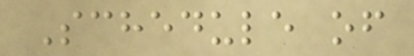Schedule of
